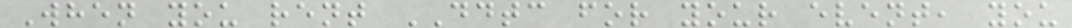When you rent DDTC for your event, you
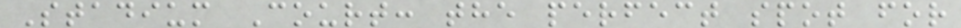Stadium Court: the perfect spot for
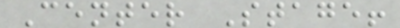Center Stage!
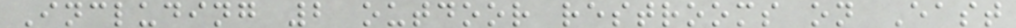Including 2 outdoor restrooms on East
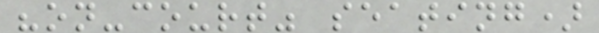"on-court" seating)
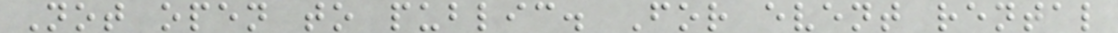Not open to public. For event rental
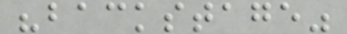"backstage"
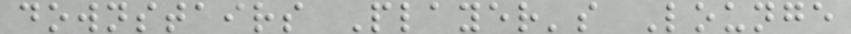downstairs Player's Lounge
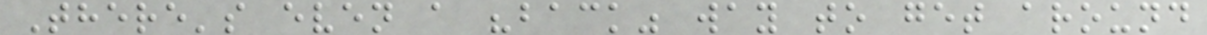There's even a "back" way to get around
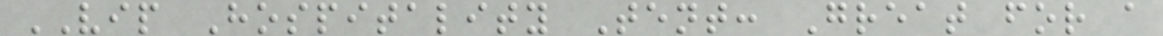VIP Hospitality Tent: Great for a
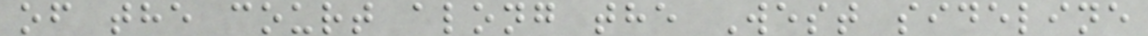of the court along the West sideline
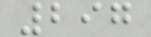297
